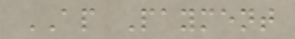AP Payment
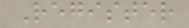Register
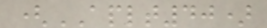(APLT40)
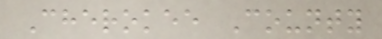Cherokee County
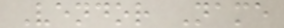Vendor Name
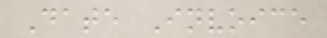Date Invoice
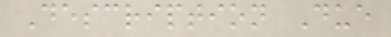Description Due
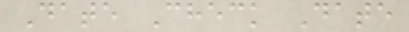Date Check Date
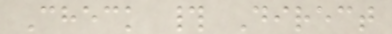Check # Direct
